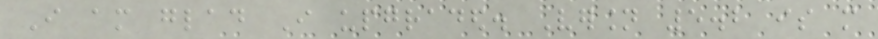I am glad I upgraded. Version 5.2 is more
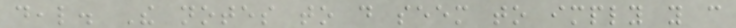deal. The notes to do seem to imply you can
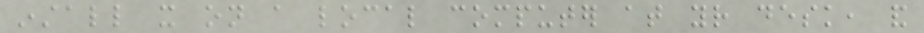install it on a local computer at your desk, and
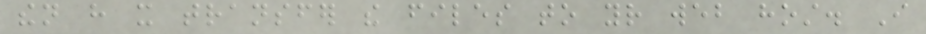then have it transfer the files to your web host. I
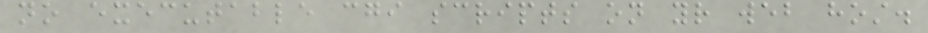no executable cgi scripts on your web host.
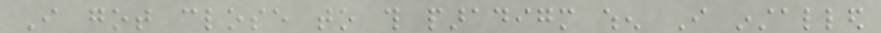I got close to this paradigm when I installed
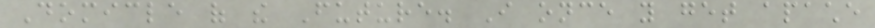Domicle of the Future. I once you get apache
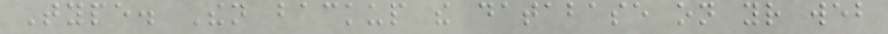Type. Then backup the database on your web
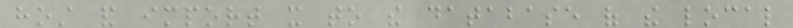host and import it to the database of the local
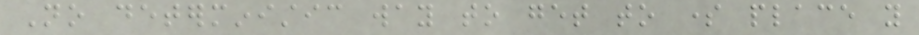No deterministic way to get to some place you
